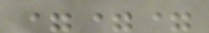===
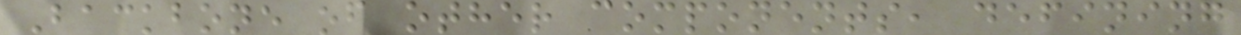Backbone of other components, defining
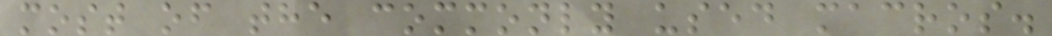most of the commonly used macros.
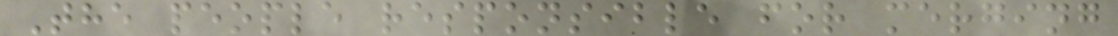The people responsible for merging
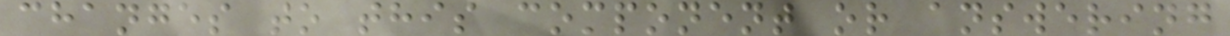changes to this component or answering
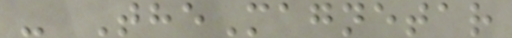- TheMagnetar
